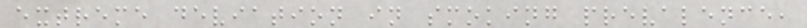extreme deviation in smoking prevalence,
